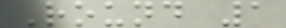Round 1
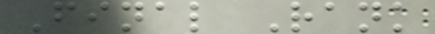Final Rank
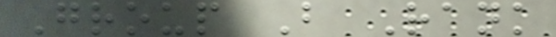Group B Rank
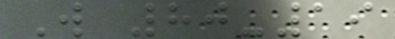W 80-19
